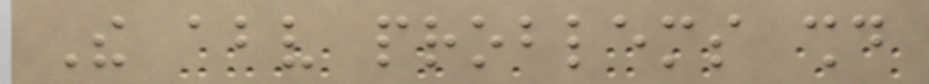The above problems should
